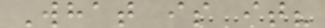What is it?
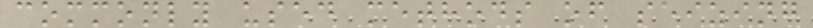commonly used methods of seizing
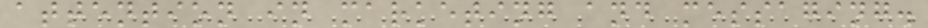attention in marketing and messaging.
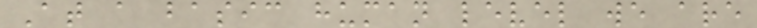At a basic human level we are
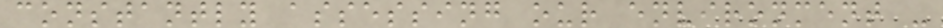constantly assessing our environment -
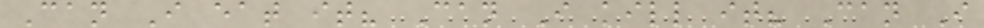Can I eat it? Can I kill it? Can I
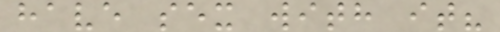have sex with it?
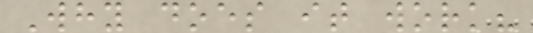Why does it work?
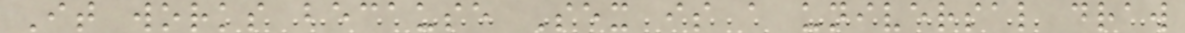It works because Sex is a universal draw
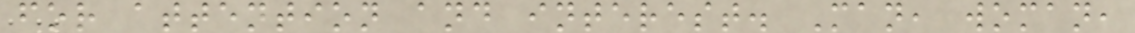for attention and interest. Man, woman,
